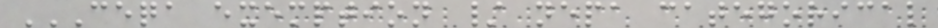CEQA EXEMPTION / NEPA CATEGORICAL
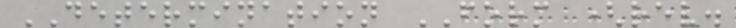DETERMINATION FORM (rev.
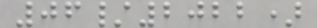06/2022)
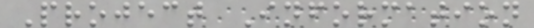Project Information
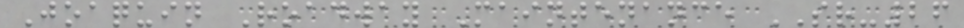Joaquin Roadway Maintenance SR-26
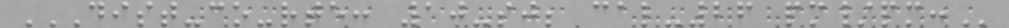DIST-CO-RTE: 10-SJ; CAL-26 PM/PM:
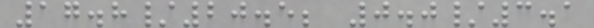17.8/20.5; 0.0/3.1
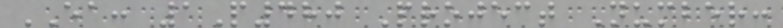EA: 1P480 Project Number:
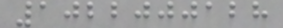1022000128
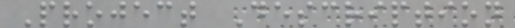Project Description
